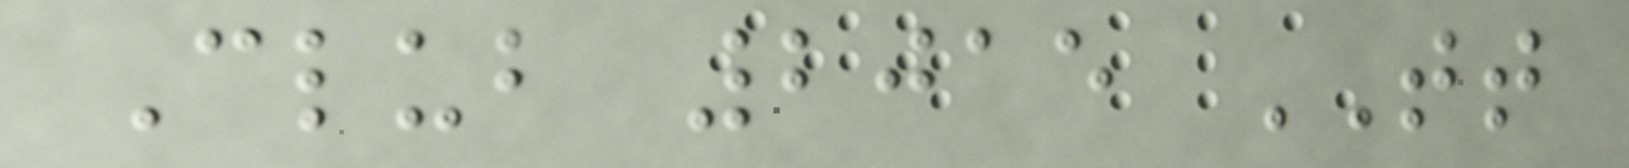Club 2015 TT
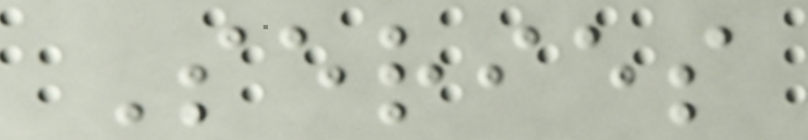Series
